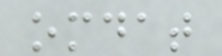omdat
